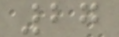27
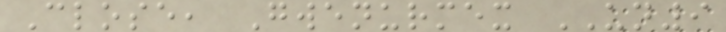Close, Gwenurmex UN9
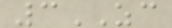3ZC
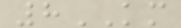8KM
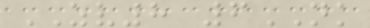ZV8 6NK
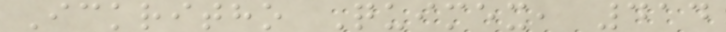Ickritho Quimex, 414
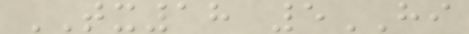TX18 5HI
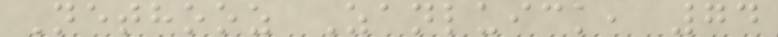Nethooz Zanluick, 74
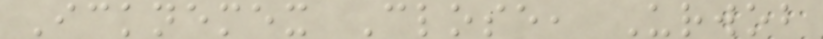Icknemex Close, Urwob
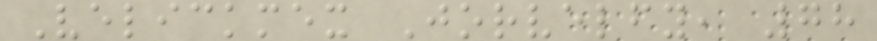Velickmex Jorvelfy, 78
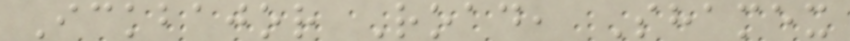Ickbajor Road, Shamex
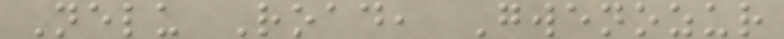Nelu Road, Gwenozur
